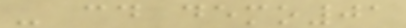- cd demo01
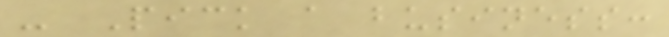- Pick a business:
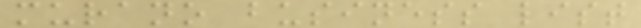murano business list
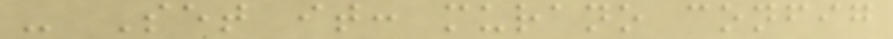- Set it: murano config
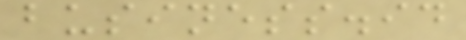business.id
